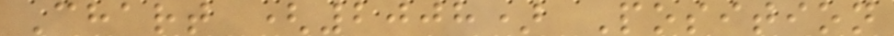Chart (2008) Position
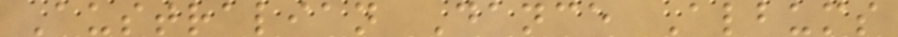Australian Dance Albums
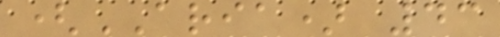(ARIA) 43
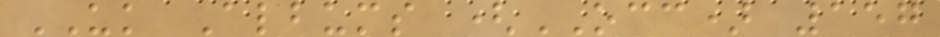UK Albums (OCC) 157
